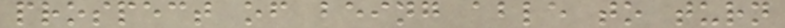prospect of being able to turn
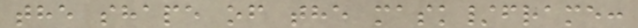the shape of the mask/frame:
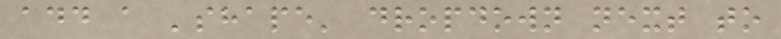add a 'shape' dropdown next to
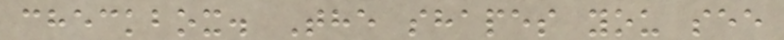checkbox. The shapes you see
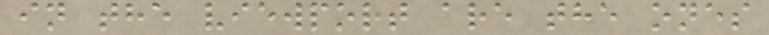in the viewport are the ones
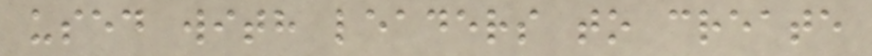used with leaders to create
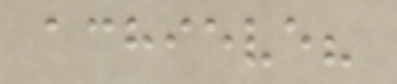achieve?
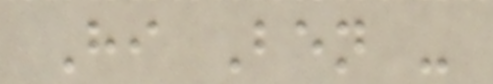Hi Ben -
